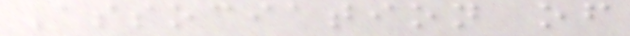Association of
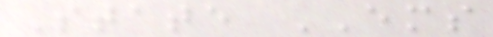State EMS
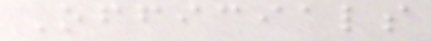Officials
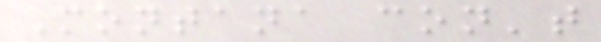Montana con't
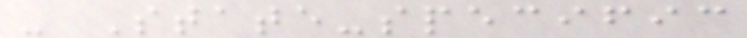- State-specific
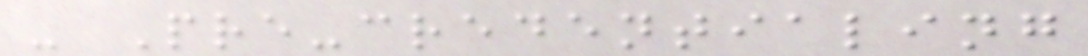- Pre-credentialing
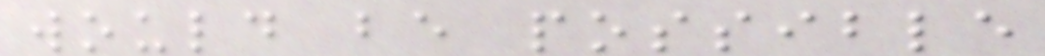would be possible
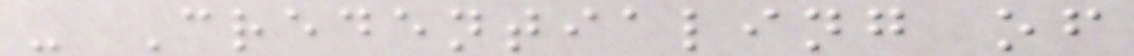- Credentialing of
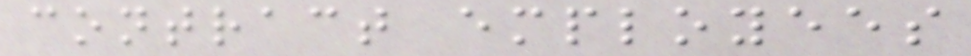contract employees
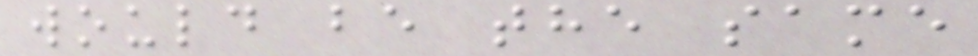would be the same
